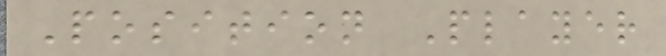Position Player
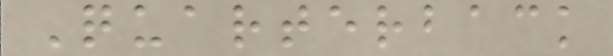Quarterback
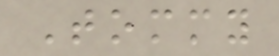Tommy
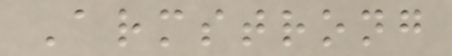Armstrong
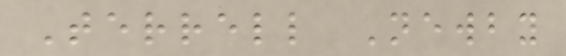Terrell Newby
